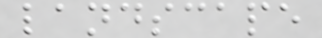landscape
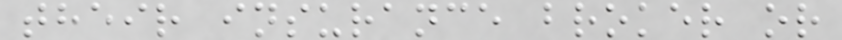their insurance broker or
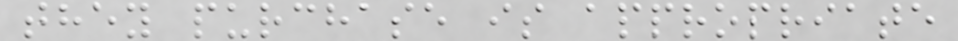they purchase is appropriate
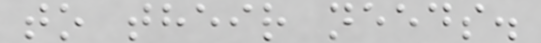to their needs.
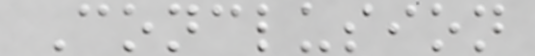Conclusion
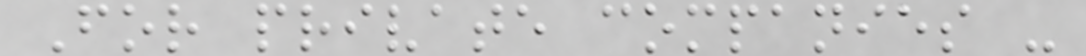For private companies -
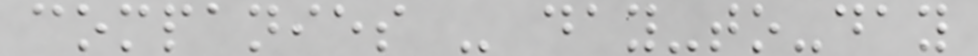companies - day-to-day
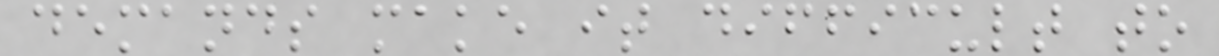demands make it difficult to
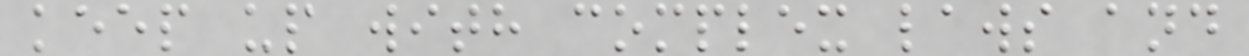keep up with complex laws and
